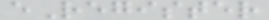eRegister
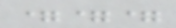===
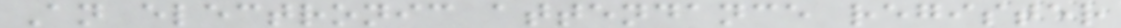An electronic attendance register
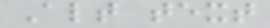Alt text
